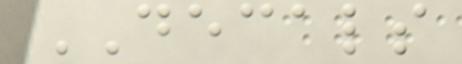DECALS
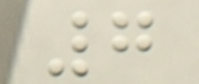7
